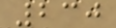230
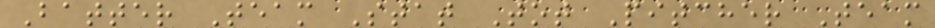Batter Team Stat Tot Pitcher Team
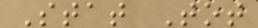Stat Tot
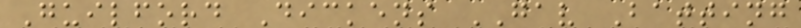Guilford Dickens GAV Batting
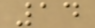14
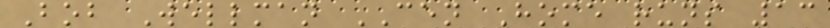Bob Wellman CEN Home runs 13
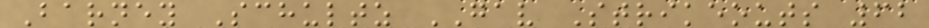Barney Schultz GAV Strikeouts 62
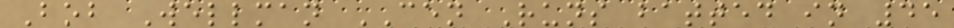Bob Wellman CEN Runs batted in 45
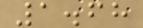1.68
